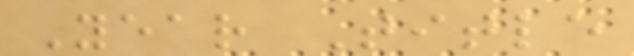Year Title
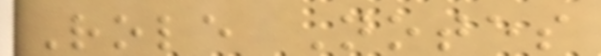Role Notes
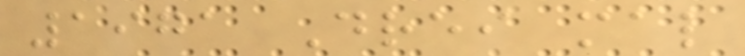1971 Drei mal
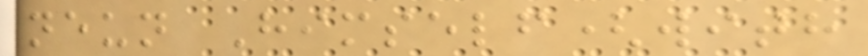neun Himself(with
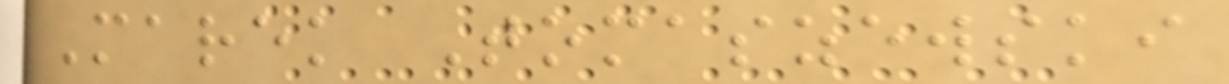Marek Tomaszewski
